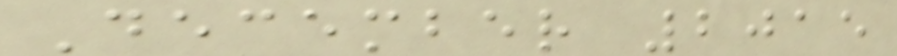December 2015
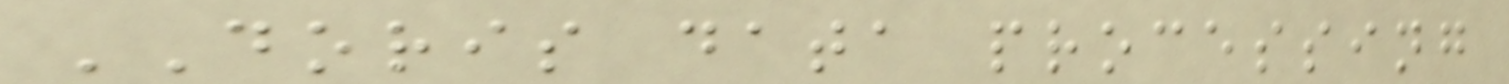DORIS data processing
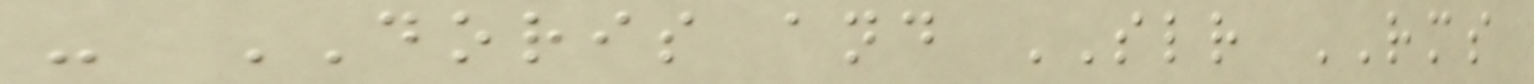- DORIS and SLR RMS
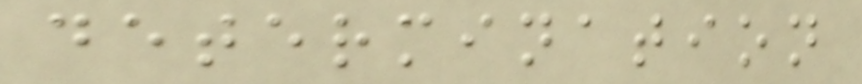determination
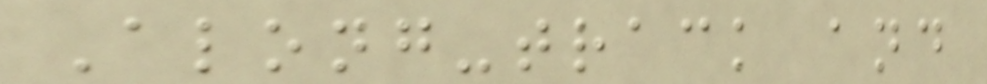Along-track and
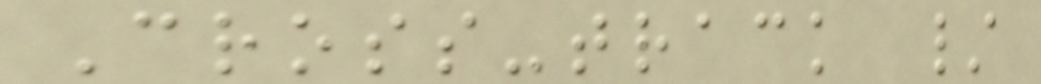Cross-track /
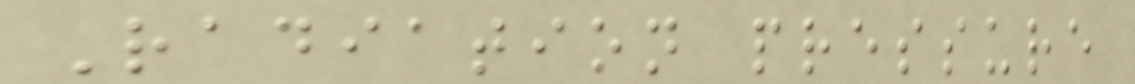Radiation pressure
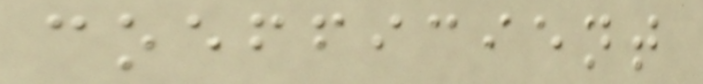coefficient
